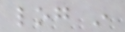log in
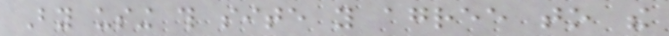By using this site you agree to the
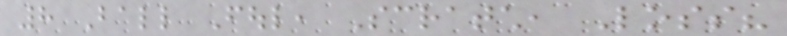8 Ball Foul, Scratch, Loss?
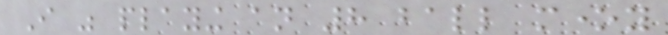I was playing an 8 ball money
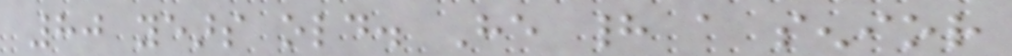80 years old. He had a senior
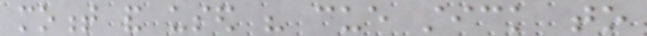moment and used his cue stick to
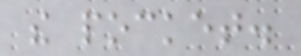the pocket.
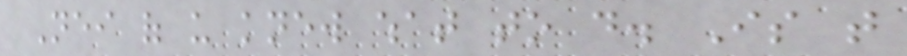Neither of us knew what to do. Is that
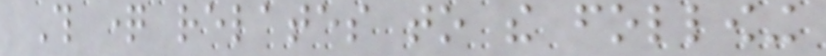This question relates to the following
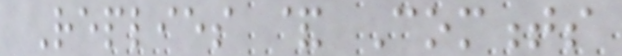Replies & Comments
